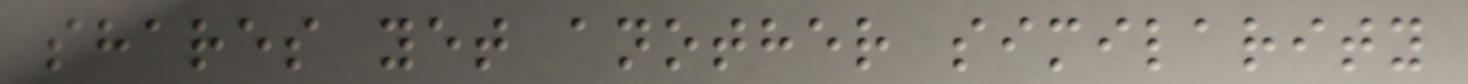shares yet another similarity
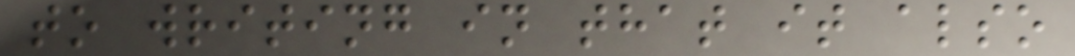to writing in that it also
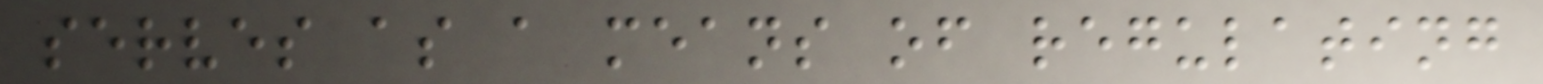serves as a means of regulating
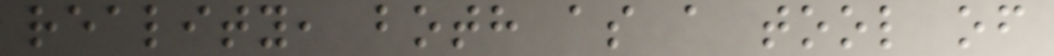reality, both as a tool of
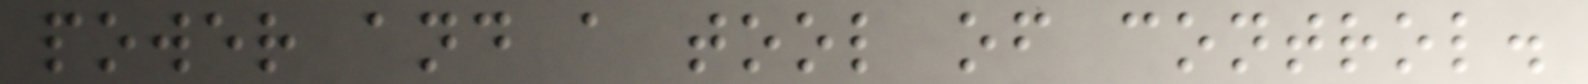power and a tool of control.
